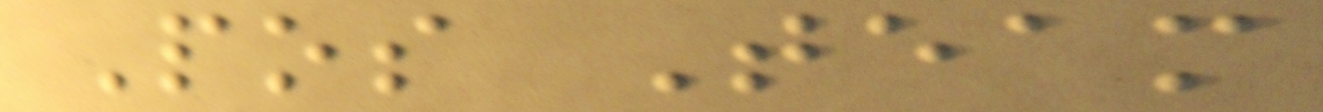Pos Team
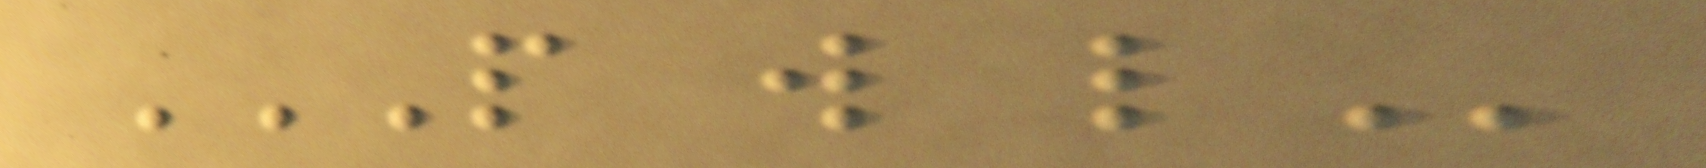P W L
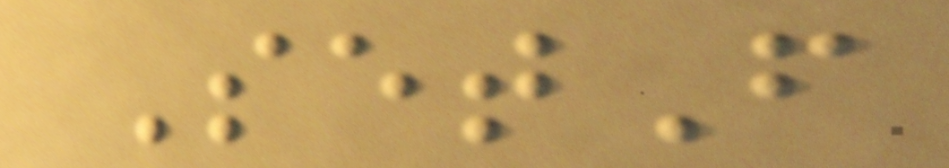SetF
